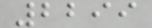2299
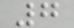7
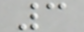3
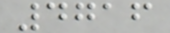4716
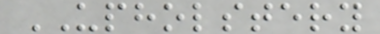UPHOLSTERY
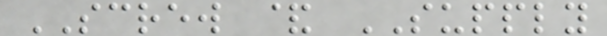SCREW & SUPPLY
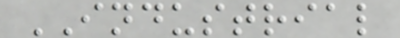INDUSTRIAL
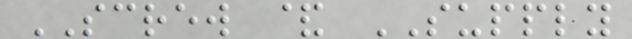SCREW & SUPPLY
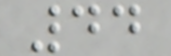44
